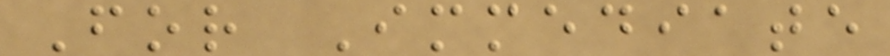For Immediate
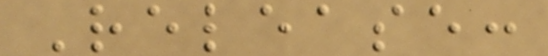Release:
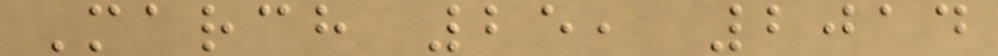March 25, 2014
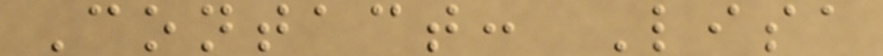Contact: Lisa
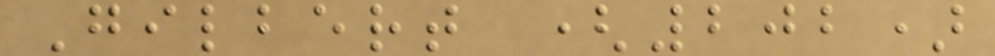Gilbert (202)
